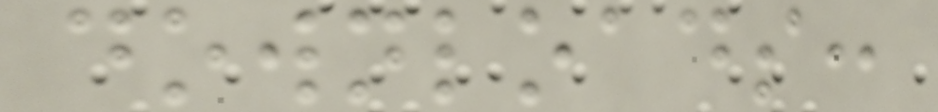downloads:
